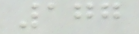177
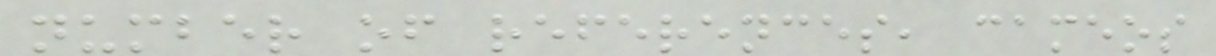number of references, cameos
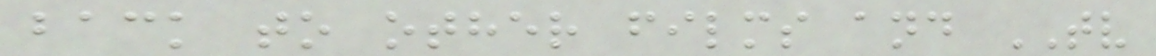back to other films and TV
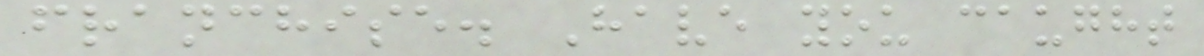franchise. Have you caught
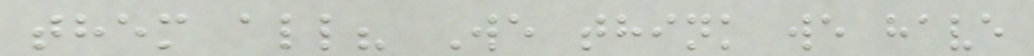them all? We think we have
